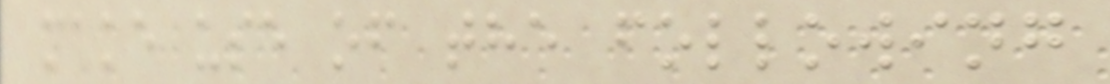make use of the following
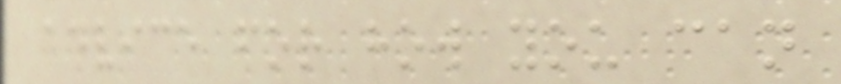advice for how you can
